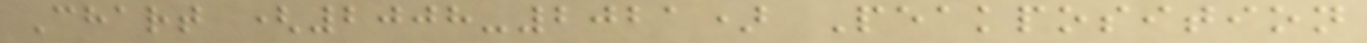Chart (2008-2021) Peakposition
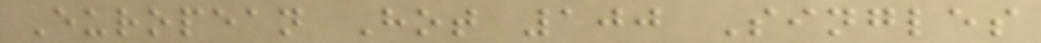European Hot 100 Singles
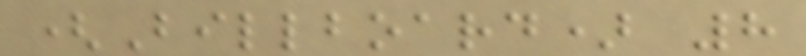(Billboard) 8
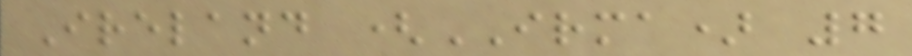Ireland (IRMA) 7
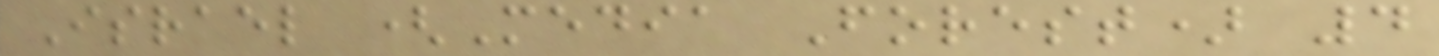Israel (Media Forest) 4
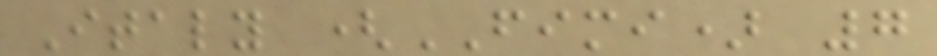Italy (FIMI) 7
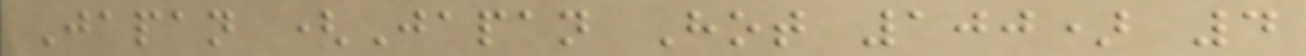Japan (Japan Hot 100) 4
